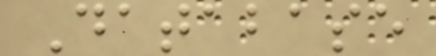Database
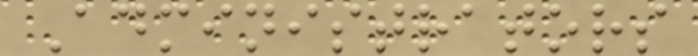Administrators
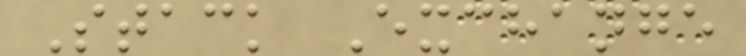Stack Exchange
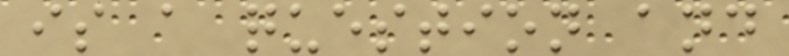is a question and
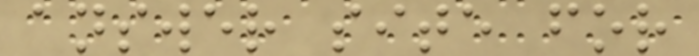answer site for
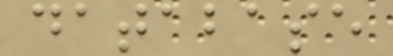database
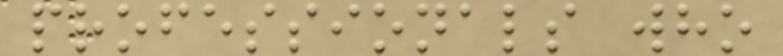professionals who
